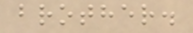brother.
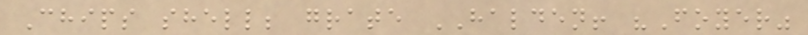Chips shell; grate HALDEN! "Foyer"
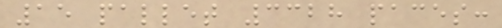15 pallet 3328 paces:
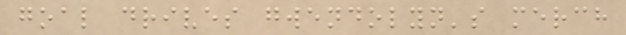goal drives gwendolyn's merch
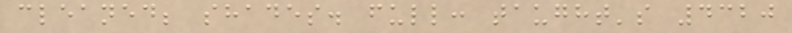cleaned; shades. full: taught's 4320
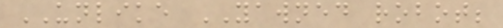UNLIKE YAWNED robot;
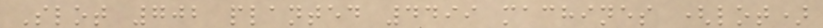Slot 702 planted 4499 machines (lot)
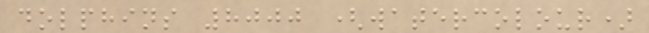dolphins 8000 (watercolour)
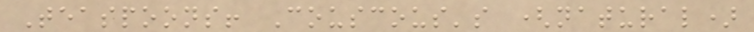Teaspoons! Couscous's (natural)
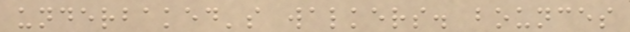underbaked's walkers. bounces
